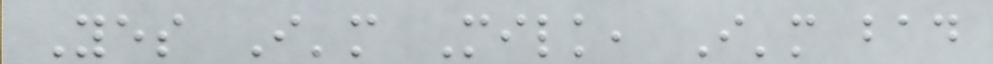Yes I'm Milk, I'm bad
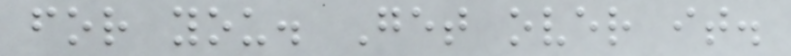for you. Get over it.
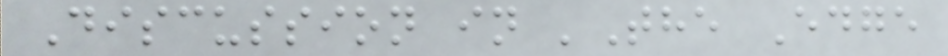Discussion in 'The Edge
